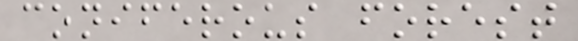coniferous forest
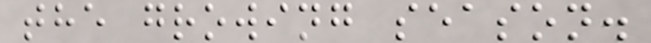the growing season.
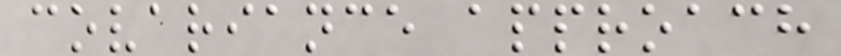covariance approach
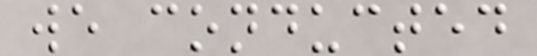we conducted
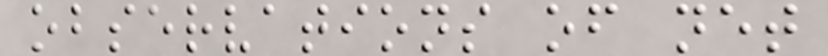observations of net
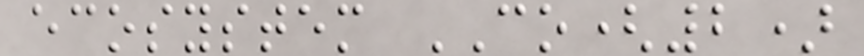ecosystem CO(2)
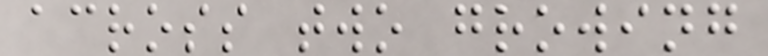across two growing
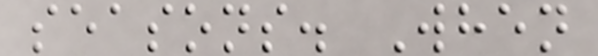seasons. When
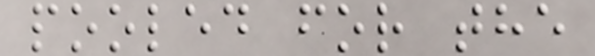pooled for the
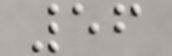56
